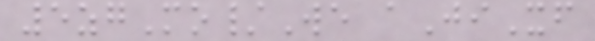5zgMo/We aJiXf
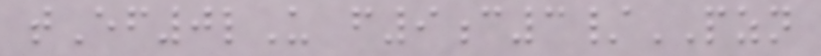tEf0lU f9c3/PZN
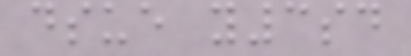dsue y3sd
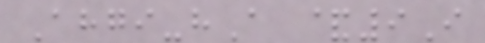Ahgi-hA &9I
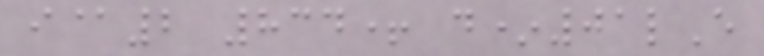i@2 834+ d*01lE
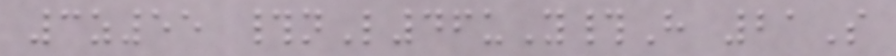3z55 #nL46uY#H 21S
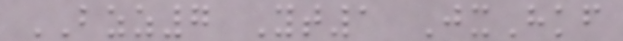BZZ7 Yt1 JxHkf
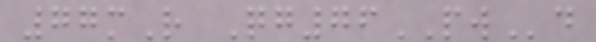77mR Qg76PWd
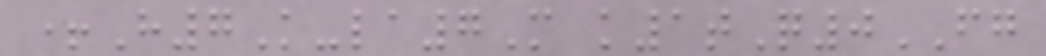+H7K-la7M k1tQ0FG
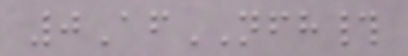0AfNFH#
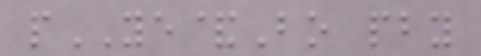pYE&Bo pby
